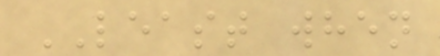LEAST when
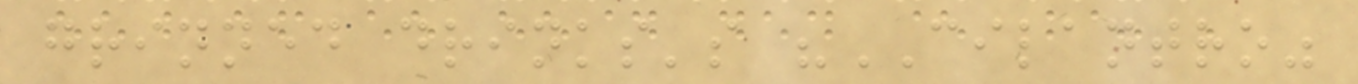grinned drinks's "CILANTRO"
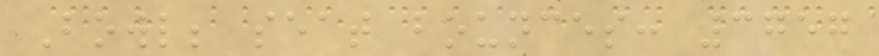Bowl; seat bounces: 3757
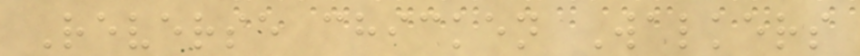Reverse chicken Walkers
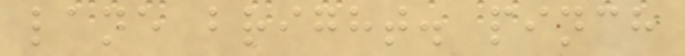lane bright. pinch
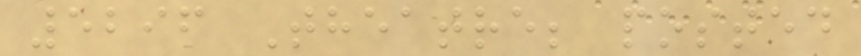5296 Theatre; posted
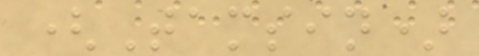(Tamsin)
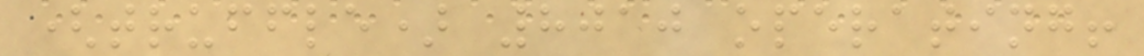(truffle) 8010 operating!
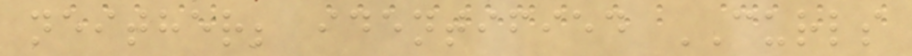neither; identified CURLS
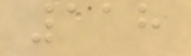118
